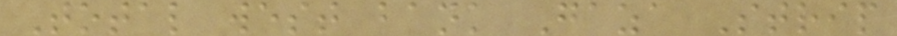Total west bank Gaza Strip
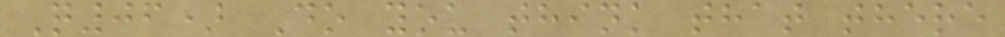Q06) Do you think that there
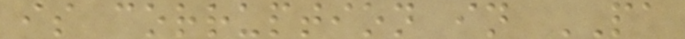is corruption in PA
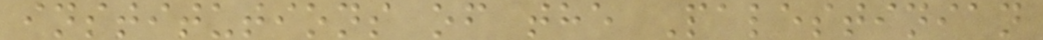institutions of the Palestinian
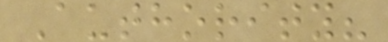Authority?
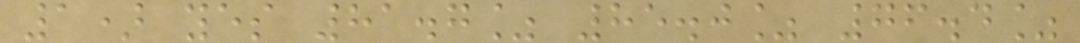1) yes 81.7% 85.0% 76.4%
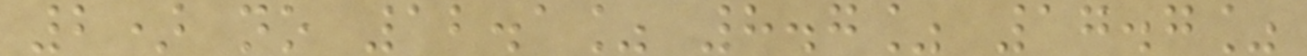2) no 12.1% 8.7% 17.7%
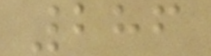286
